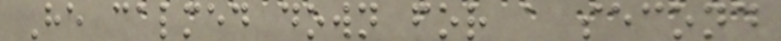He calmed down for a second
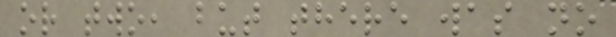or two, but there was no
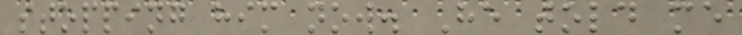stopping him now. He told me
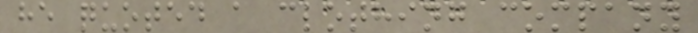he quoted a clothing company
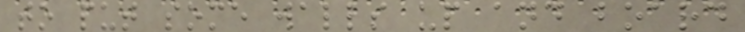to put some walls up and board
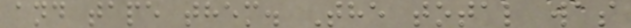and tape them. The total was
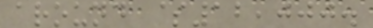around $12,000.
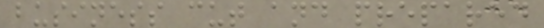business cut and prepared
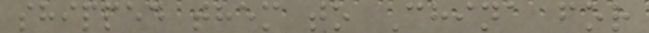shipped them to China for
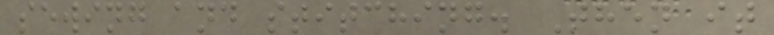sewing and stitching. Then it
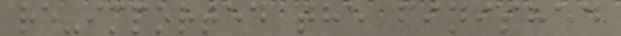re-imported the finished
